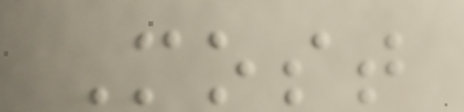Most
